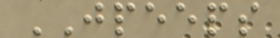JPEEPS
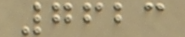7623
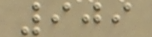909
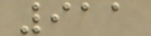911
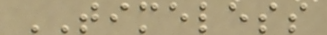TIMELESS
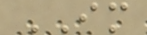IM
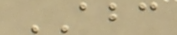ABC
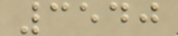3540
